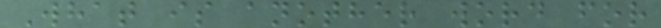What is another word for
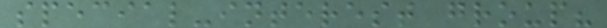special-interest group?
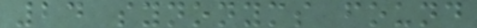24 synonyms found
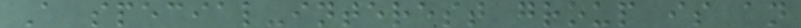A special-interest group is an
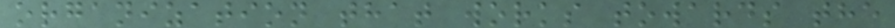organization that works towards the
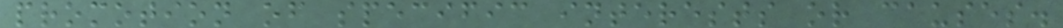promotion of specific interests or causes.
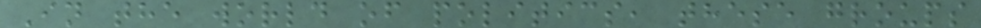In the world of politics, these groups
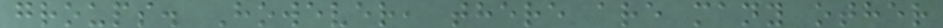groups. However, there are many other
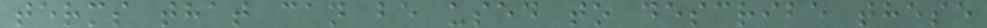terms that can be used to describe these
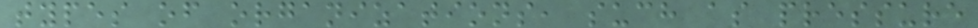types of organizations, such as pressure
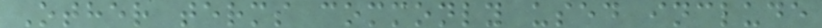Other terms commonly used include
